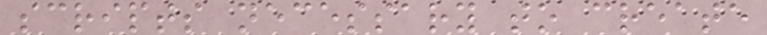scripts necessary to create
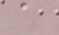a
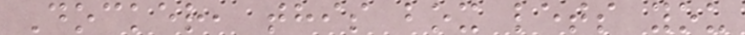Docker, this box lets you
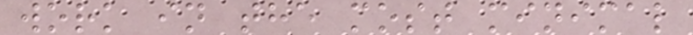work in the most minimal
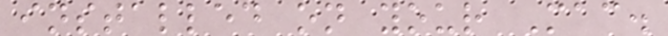installed on your Mac.
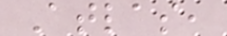Atlas,
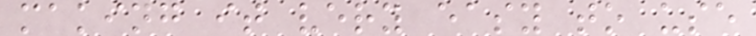making it very easy to use
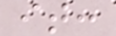it:
